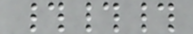###
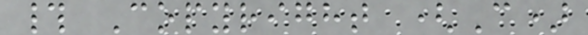# Copyright (C)
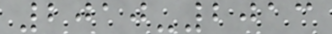2010-2013
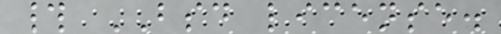# BSD license.
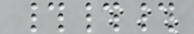###
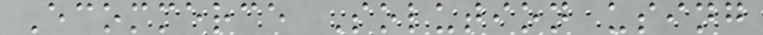Ecommerce Solution using
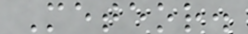Meteor.
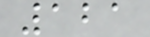121
